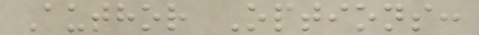Author Options:
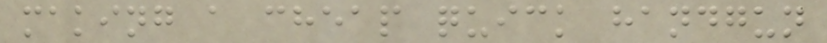making a cheap quick handgun
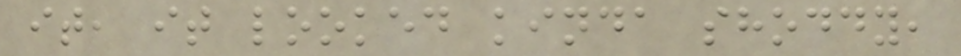it, it looked kinda shoddy,
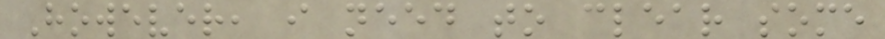However, i need to clear some
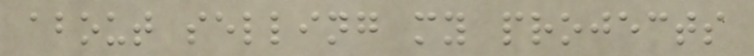about selling my projects
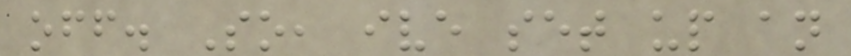off. So, ive set up an
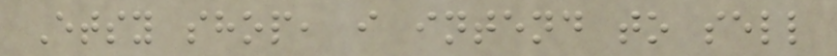Etsy shop, i intend to sell
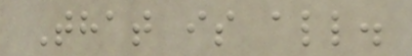That is all.
